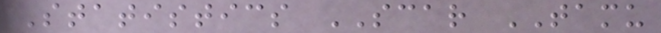Statistics SCAR TAMU
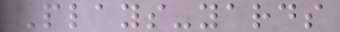Plays-yards
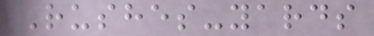Rushes-yards
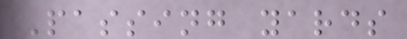Passing yards
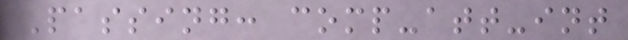Passing: comp-att-int
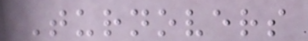Turnovers
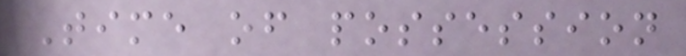Time of possession
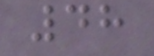48
